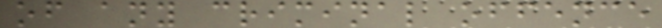of any criminal offence
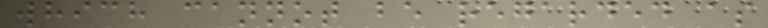which cannot be regarded as
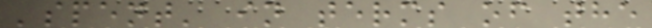'spent' in terms of the
